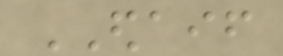EDAIF
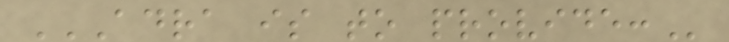ADRA IS TO PROVIDE:
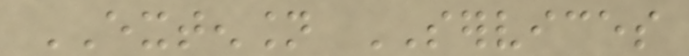EXTENSION SERVICES
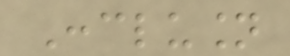Conclusion
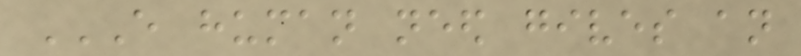EVERY HUMAN NEED GIVES AN
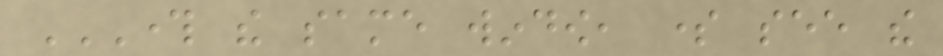THROUGH THE SAME WINDOW, SOME SEE THE
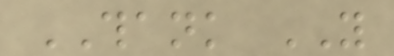THANK YOU
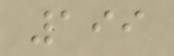199
